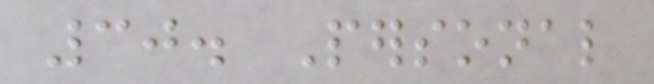30. Personal
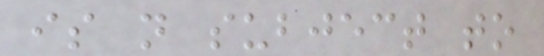is not subject to
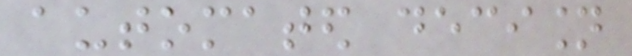automated decision
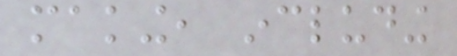making, including
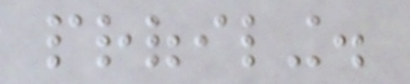profiling.
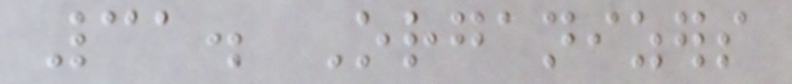31. Organizers
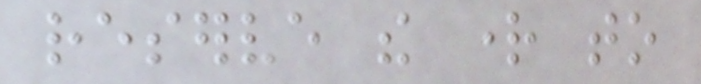reserve the right to
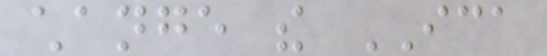change the ICA
